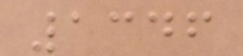1346
